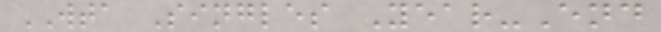WTA Singles Year-End
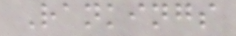Rankings
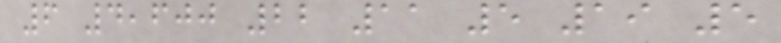6 4,600 22 11 5 19 5
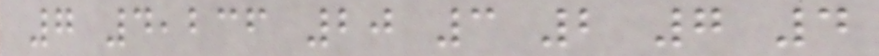7 4,236 20 3 2 7 4
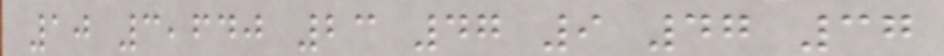10 3,640 23 47 9 47 37
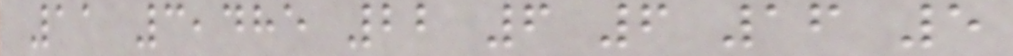11 3,485 22 6 6 16 5
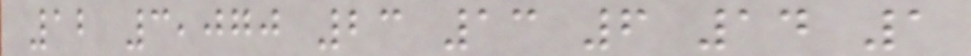12 3,070 23 13 6 14 1
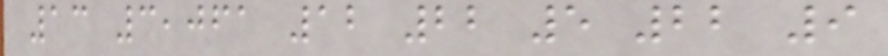13 3,061 12 22 5 22 9
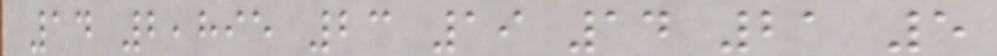14 2,895 23 19 14 21 5
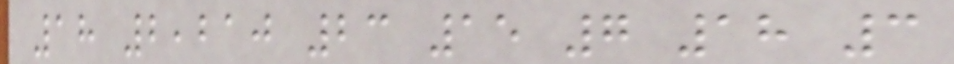18 2,210 23 15 7 18 3
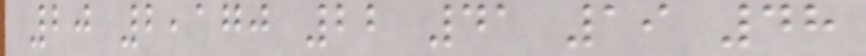20 2,170 22 41 19 48
